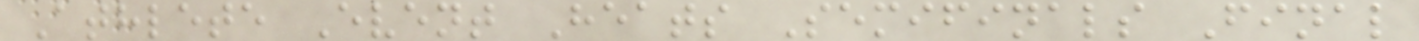Athlete Event Heats Semifinals Final
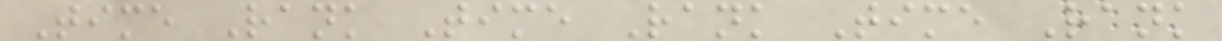Time Rank Time Rank Time Rank
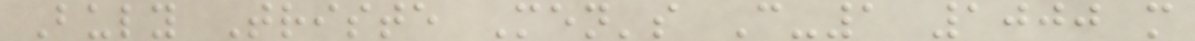Buly Triste Men's C-1 1000 m
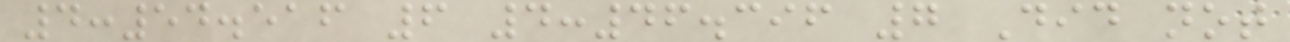4:54.516 6 4:46.396 7 Did not
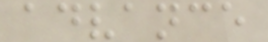advance
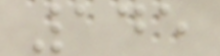145
